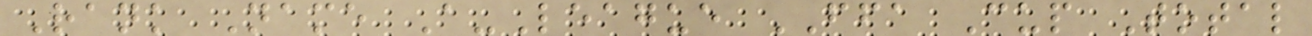Rank Name A-League FFA Cup Total
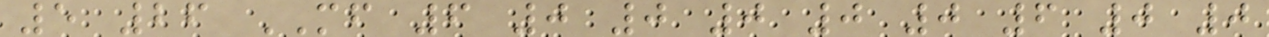5 26 MF 6 0 0 0 0 0 6 0 0
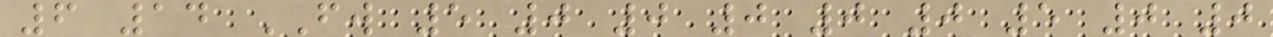6 14 FW 5 0 0 0 0 0 5 0 0
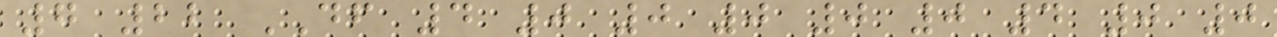7 22 DF 4 0 0 0 0 0 4 0 0
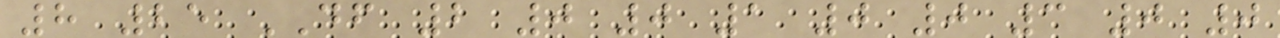8 25 DF 2 0 0 1 0 0 3 0 0
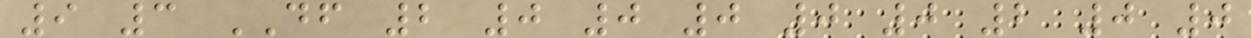9 3 DF 2 0 0 0 0 0 2 0 0
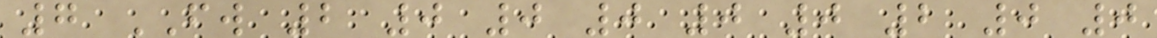7 FW 2 0 0 0 0 0 2 0 0
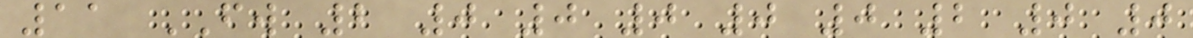11 FW 2 0 0 0 0 0 2 0 0
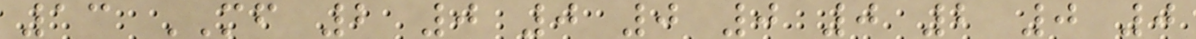13 MF 2 0 0 0 0 0 2 0 0
